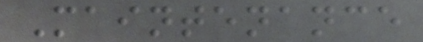Maintenance
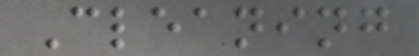Cleaning
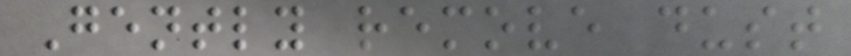Gently remove dust
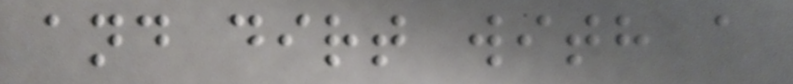and dirt with a
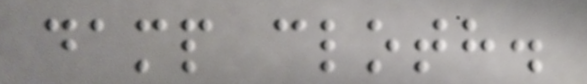damp cloth.
